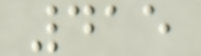415
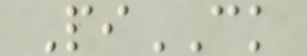PiCK
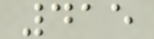415
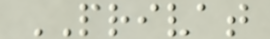PRIVAT
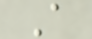A
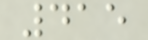415
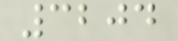3204
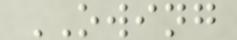OWING
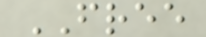FREE
